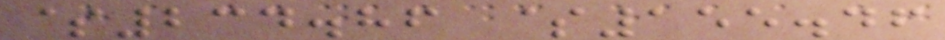$234.86 $155.46
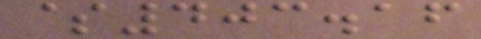$403.16
